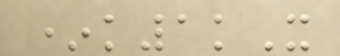*k1kX
